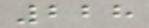228
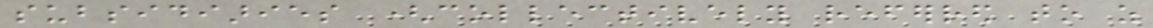subsidiaries (collectively referred to as
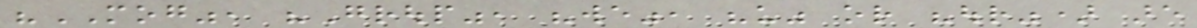"MOG", "Group", "we", "us" or "our") are
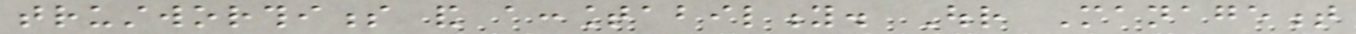trustworthiness and accountability. Our Management
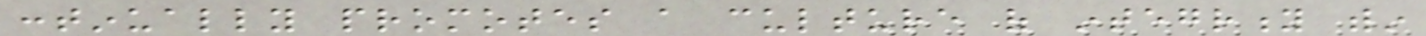continually promotes a culture of integrity within
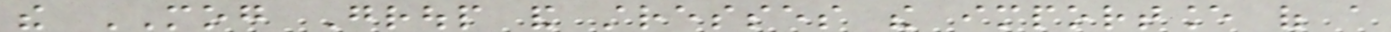the MOG Group and stresses the importance of a
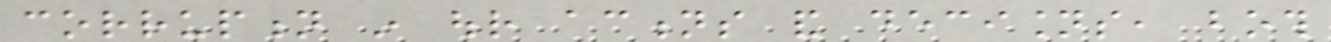corruption in our actions and decisions, both
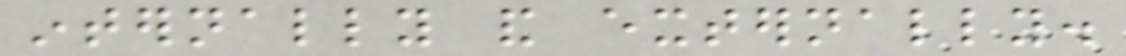internally and externally.
